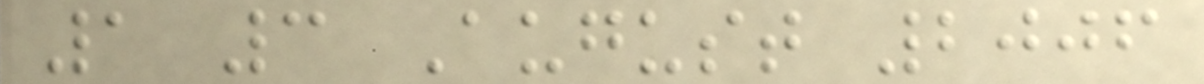1 3 August 2006
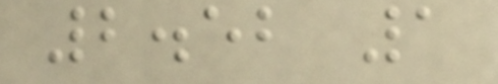2.52 1
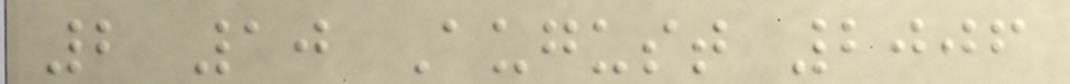2 10 August 2006
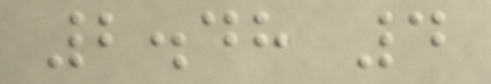2.48 4
